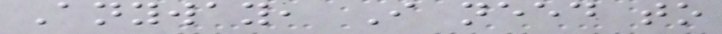Anyway, I need to
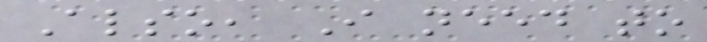Also, I need to
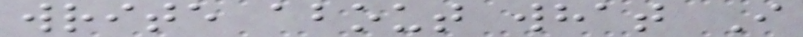write about what I
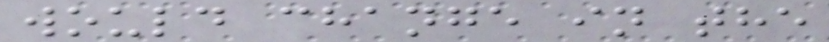would change in the
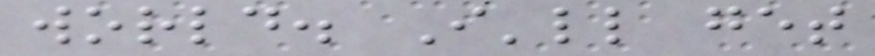world. I'll get
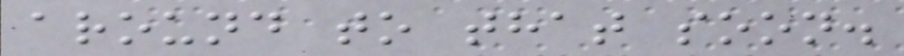around to that soon.
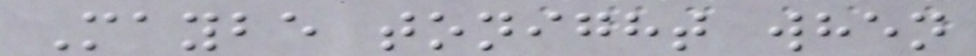Maybe tonight when
